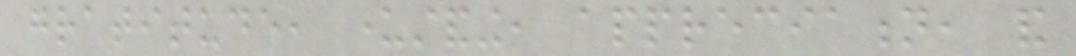gratitude, understanding, appreciation, and
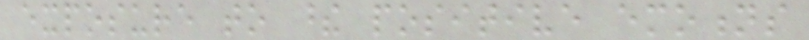exposure to these positive emotions
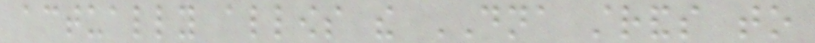actually allows the DNA strands to
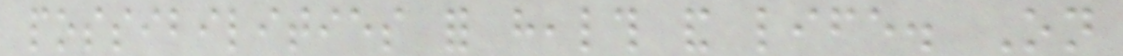possibilities for health and life. On
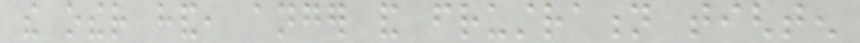the other hand, anger and frustration tighten
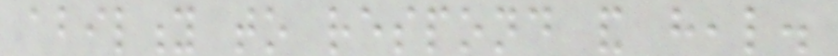ability to respond and heal.
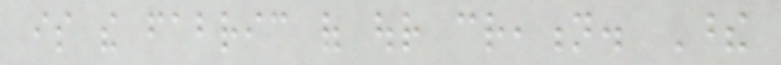is the fabric of our creation. These
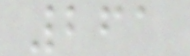261
